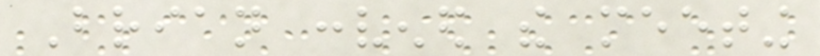Brian convened the meeting
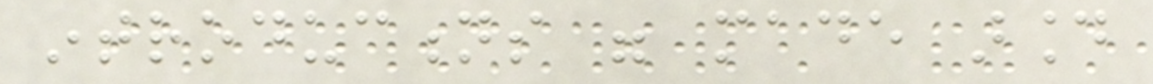introductions were made around
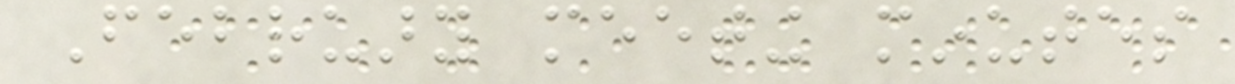February meeting minutes
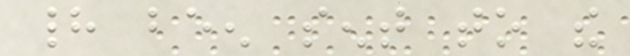had been sent to the
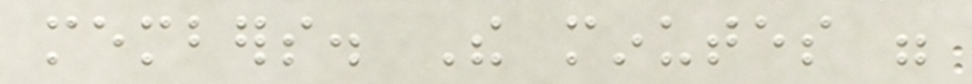members. The minutes were
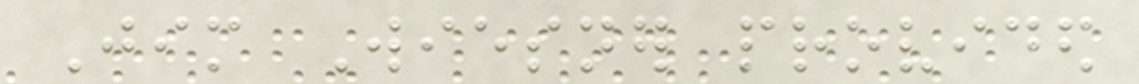Jim Wiesner provided
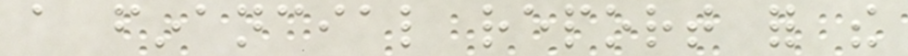a financial report for the
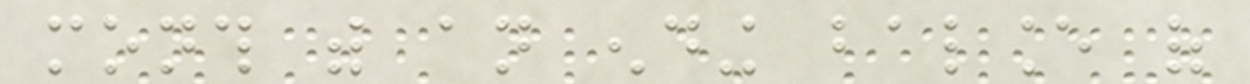month with an ending balance of
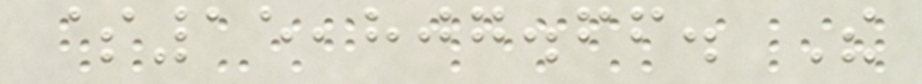$15,807.66. The
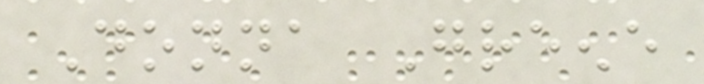Donna Greene
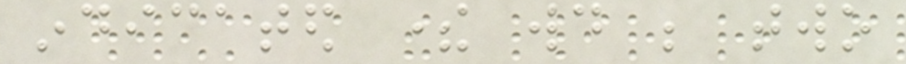indicated there would be two
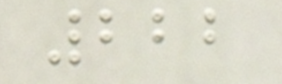222
